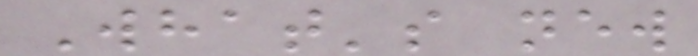What's new
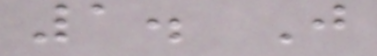1. J
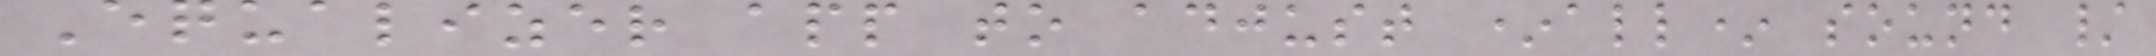Equalizer app to adjust *all* sound /
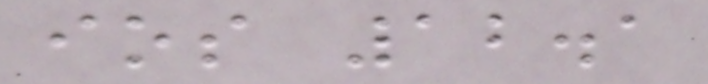ios 12.1
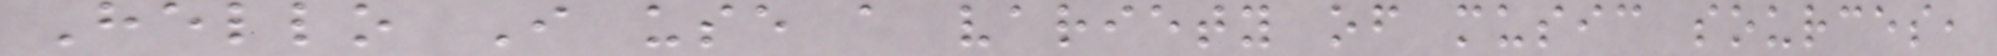Hello I use a variety of music sources,
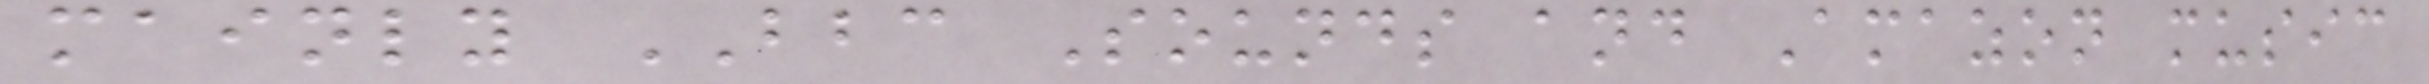mainly BBC Sounds and Amazon music
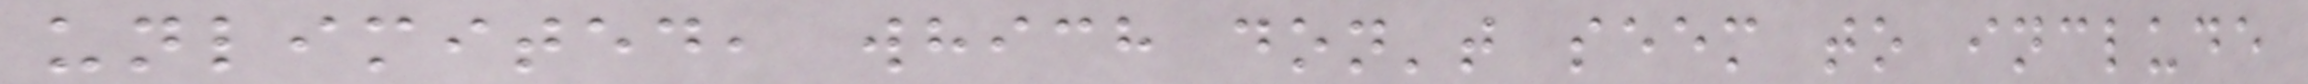unlimited, which don't seem to include
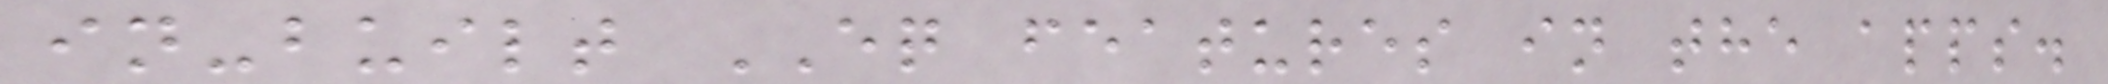in-built EQ features in the apps.
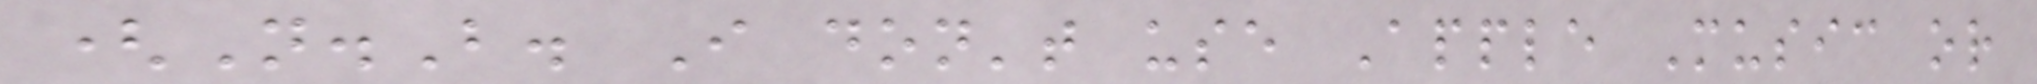(N.B. I don't use Apple Music or
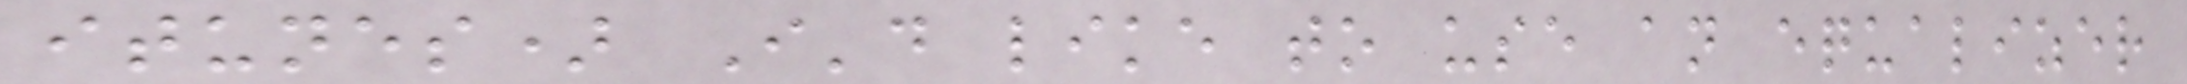itunes) I'd like to use an equalizer
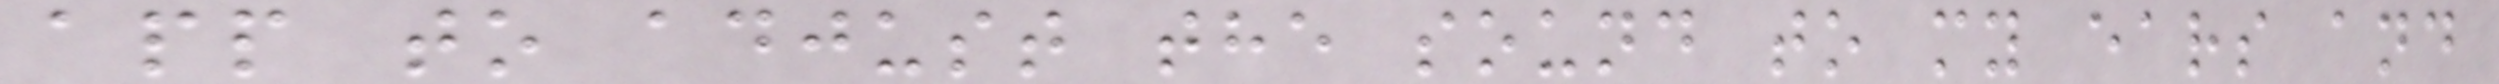app to adjust the sound to my ears and
